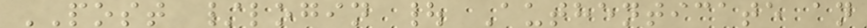POST /login | Authenticate an
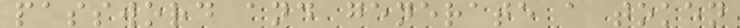password and generate a token
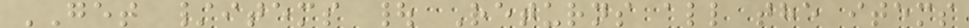GET /items | Returns all the items
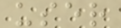user
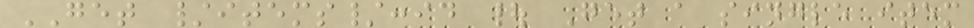GET /items/:id | Get a single item
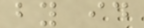by id
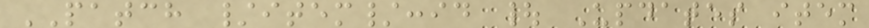PATCH /item/:id | Updates item
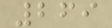269
